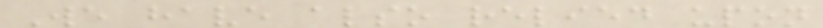We have also relied upon
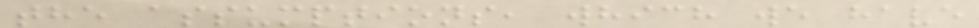the assumptions, which we have
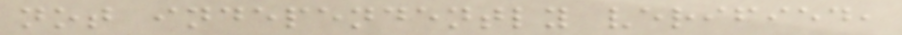not independently verified,
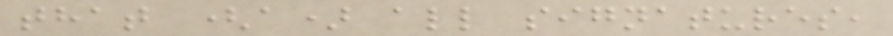that (a) all signatures,
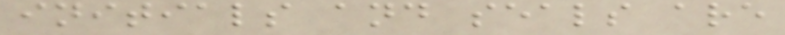initials and seals are
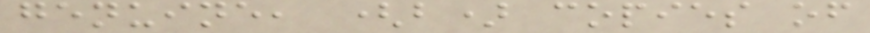genuine, (b) copies of
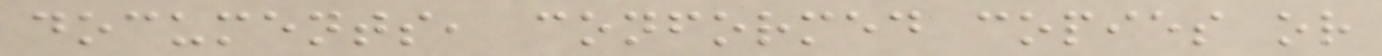documents, conformed copies or
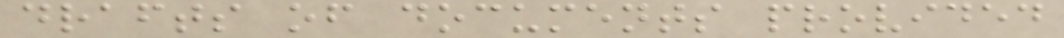drafts of documents provided
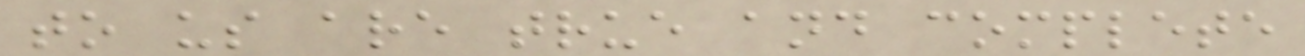to us are true and complete
